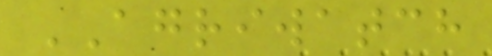AGRIWATCH
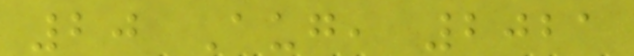20 Aug, 2021
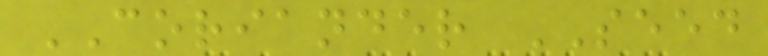CORIANDER SEED
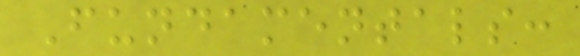Fundamentals:
